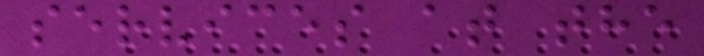services at the
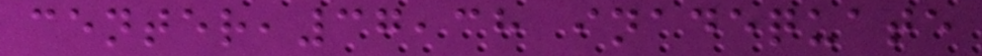center,37,38 inadequate
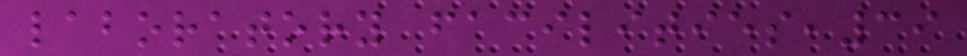laboratory facilities,39
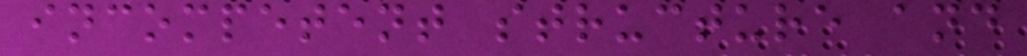incompetent structure and
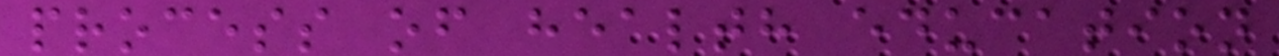process of health education
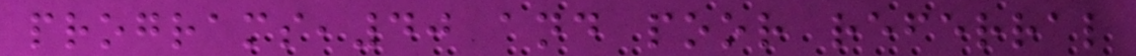programs,40 and poor referral
